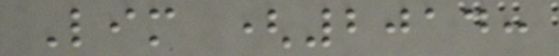Lim (2014:
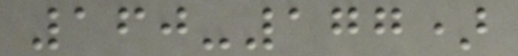160-177)
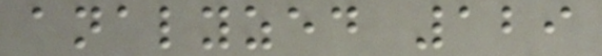analyzed 129
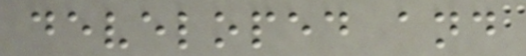developed and
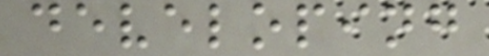developing
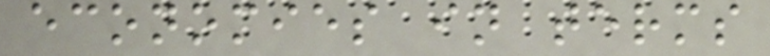economies in terms
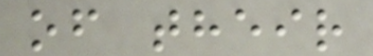of their
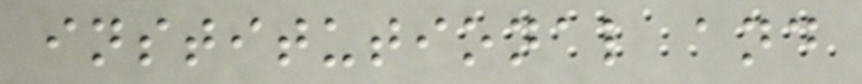institutional and
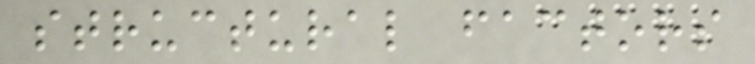structural factors
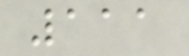111
